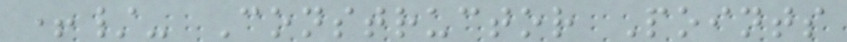+/- Constructor Points
